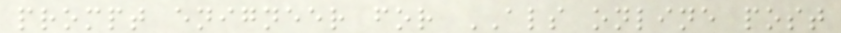prompt enigneer for ALS online post
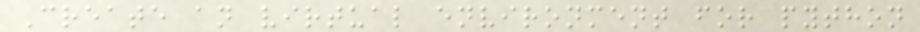Create an virtual environment for python
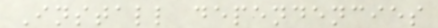Install dependencies
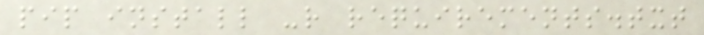pip install -r requirements.txt
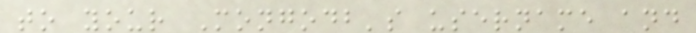to your Mongodb's username and
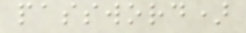password)
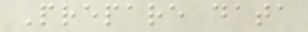Prepare data
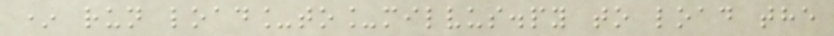* run load_to_milvus.py to load the
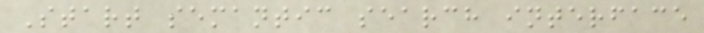Start semantic search interface
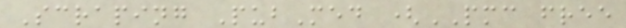Scraping PubMed (PMC free
